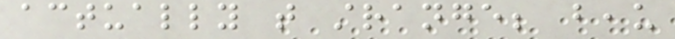actually that strange; beau
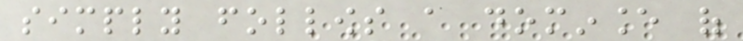simply follows a dominance of
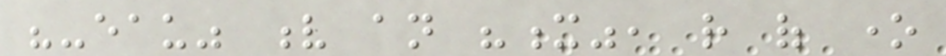"-eau" v an "x", rather of one
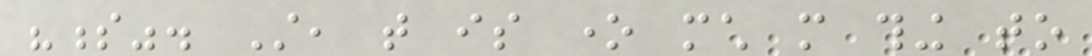"s". Still, that is one much more thing to
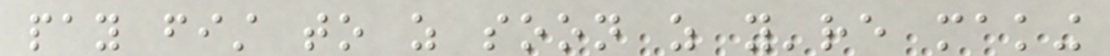pay fist to as soon as you're making
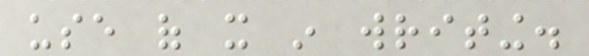use of it in writing.
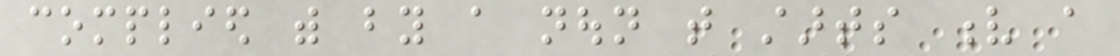complied with by a noun that starts v a
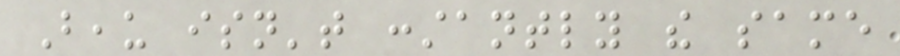Beau isn't constantly the same
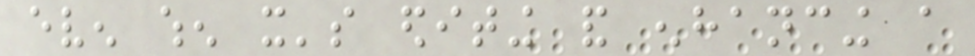even when it's editing and enhancing a
